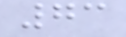73
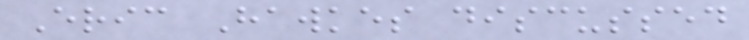Eric Hawkes discussed
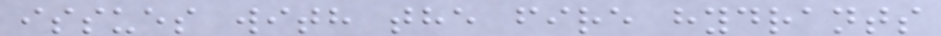issues with the fire hydrants
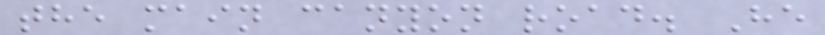the main canyon road. He
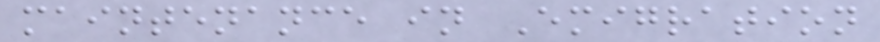maintenance in Emigration
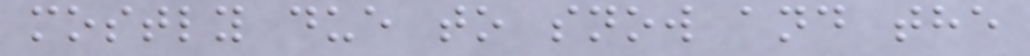mostly due to snow and the
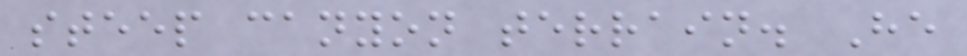steep canyon terrain. He
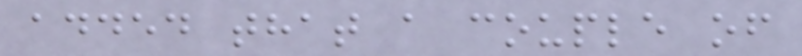added that a couple of
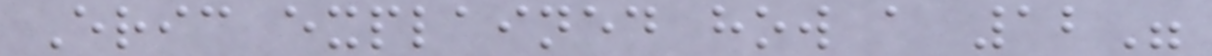Eric explained how a 12"
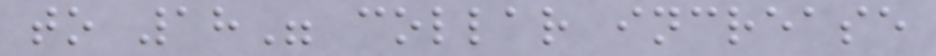to 18" collar increase
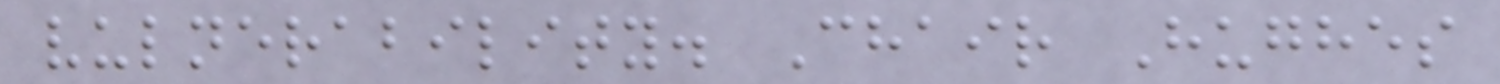vulnerability. Chair Hughes
